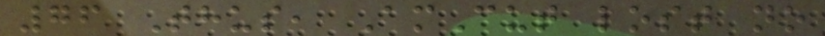76 Thus, AmCut lost no
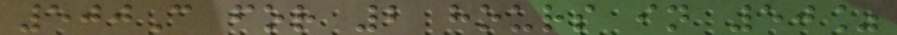500C for 2 hours in 50%
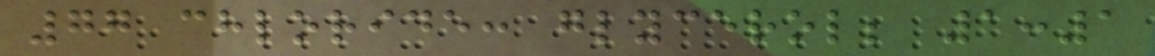77 chloride: glycerol; 1:1
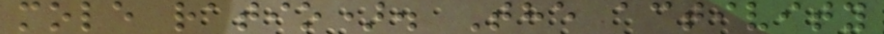mole ratio). The activity
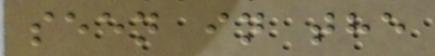seen in the
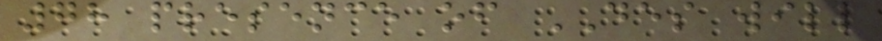78 presence of DES will
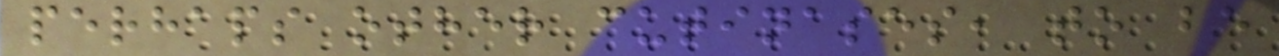perhaps other cutinases, to be
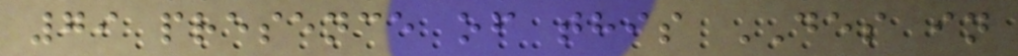79 presence of this DES in
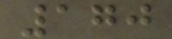170
